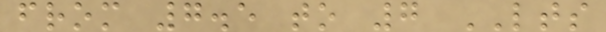from 7.5 to 7 LTS
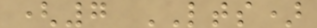(7 LTS)
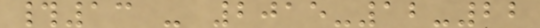#13 - 2015-12-22
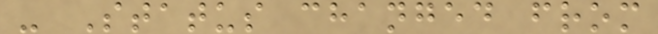- Status changed from
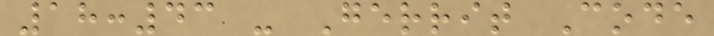18:43 - Gerrit Code
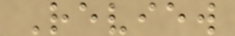Review
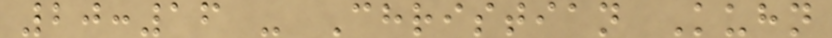20:16 - Christian Kuhn
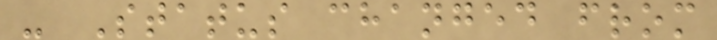- Status changed from
